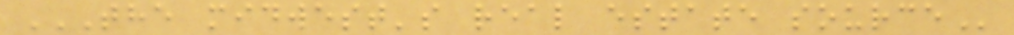THE MIDWEST'S REAL ESTATE SOURCE
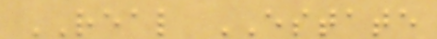REAL ESTATE
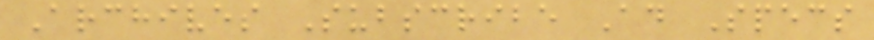Archives Subscribe Ad Specs
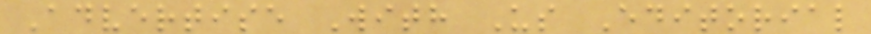Advertise With Us Editorial
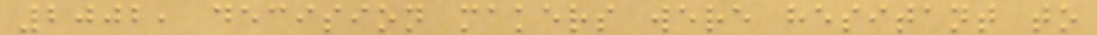2002, decision makers were hesitant to
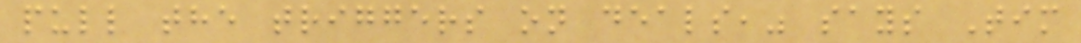pull the triggers on deals," says Tim
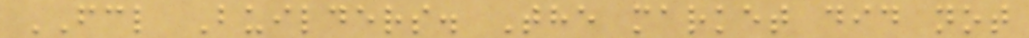FCL Builders. The market did not
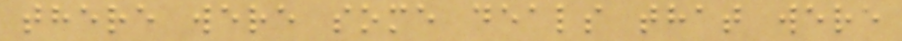there were some deals that were
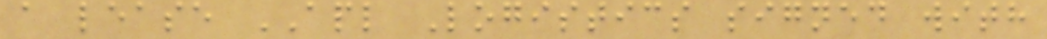a lease APL Logistics signed with
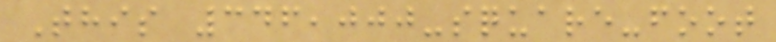This 346,000-square-foot
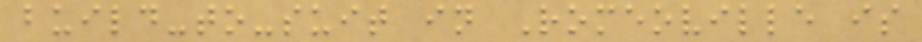build-to-suit in Romeoville is
